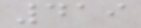419
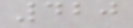420
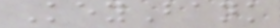KeyBank
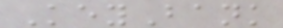KeyBank
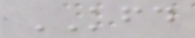KFD
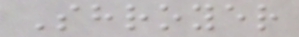Shroyer
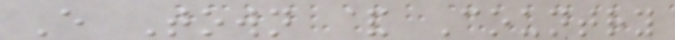E Town & Country
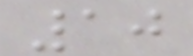10
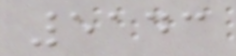5143
